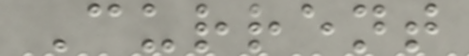Current
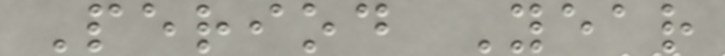Period Year
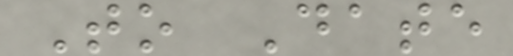To Date
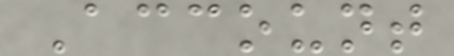Account
